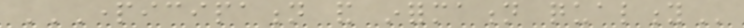PARTICIPATION AND INFORMATION QUALITY
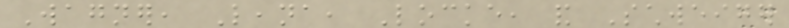Wagner, Leana, Locke, and Schweiger
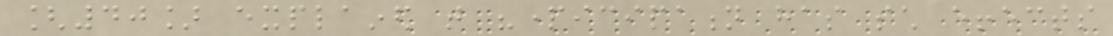[40] explained that "participation has such effects
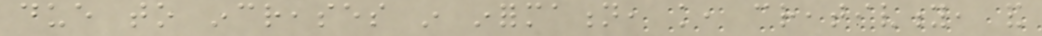due to increases in information, knowledge, creativity, and
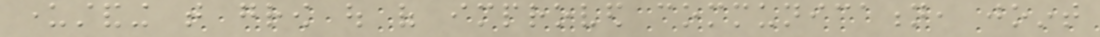understanding that grow out of improved communication, joint
